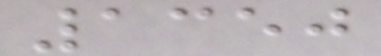1350
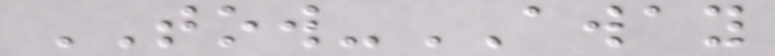TOW-AWAY
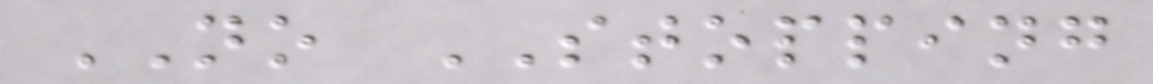NO STOPPING
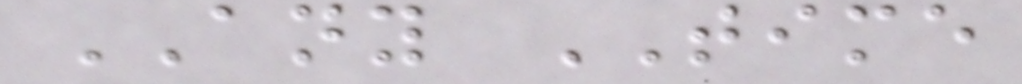ANY TIME
